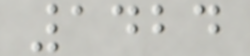1424
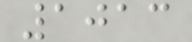1013
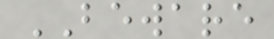BEWARE
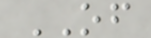OF
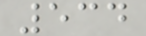534
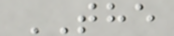THE
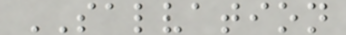SALVATION
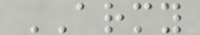ARMY
